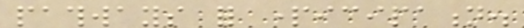pathways for participation.
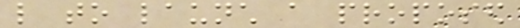like to launch a proposed
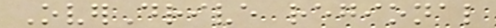OverDrive regional
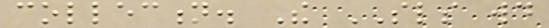collection. The SLS would
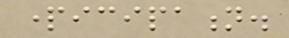participation.
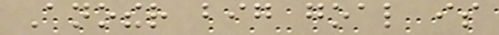Another big goal is
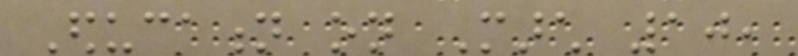Education on March 10,
